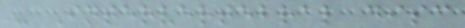- Intervertebral disc
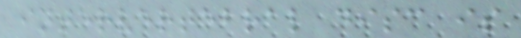intervertebral disc is
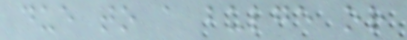due to a bulge or
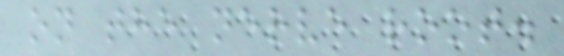on the nerve root.
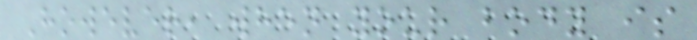However, when your body is
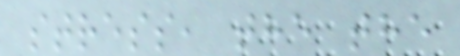stress, the the
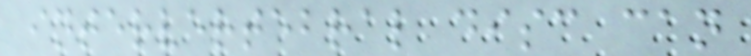intervertebral disc can
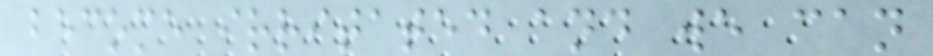become irritated and we can
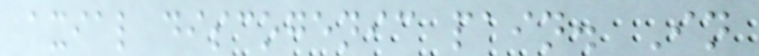axial discogenic pain. In
